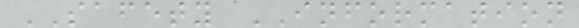SAFETY INFORMATION
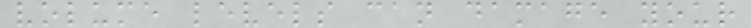volume levels can damage your
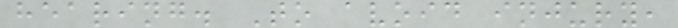hearing. To avoid injury,
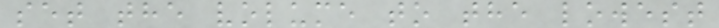set the volume to the lowest
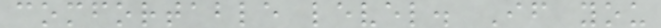comfortable level. If you
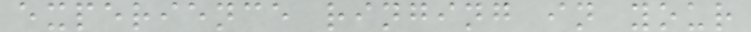experience ringing in your
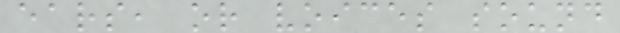ears, or voices sound
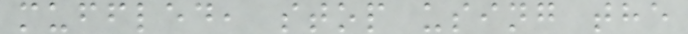muffled, stop using the
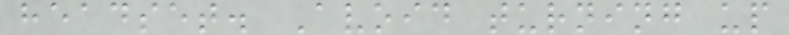headset. Avoid turning up
